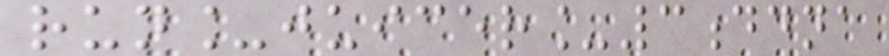run_juicer_3ddna
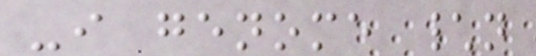-i genome \n
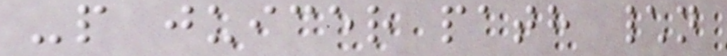-p juicer path \n
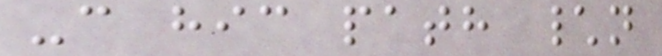-c hic path \n
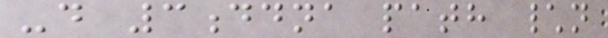-d 3ddna path \n
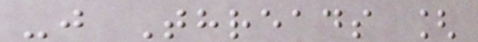-j Threads [
